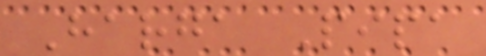Harga Pipa
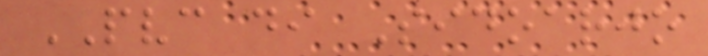PVC di Sidoarjo
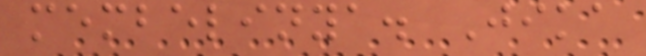membelinya. Jika
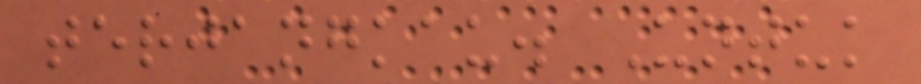terjangkau. Untuk
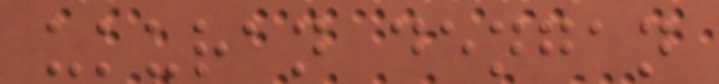ukuran dengan
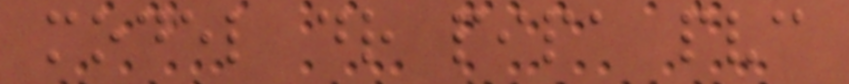model dr pipa pvc
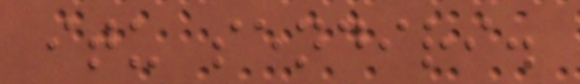itu sendiri.
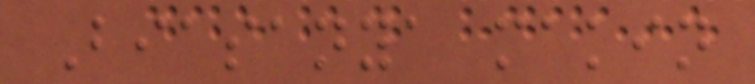Biasanya makin
